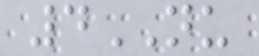4NU
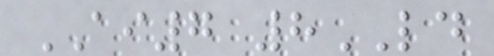AI7 8LD
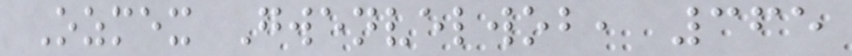Ozmex Gwenvelwob, 365
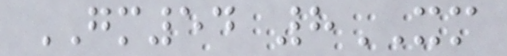GM54 8XM
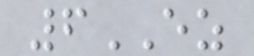6EZ
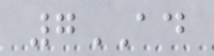7AD
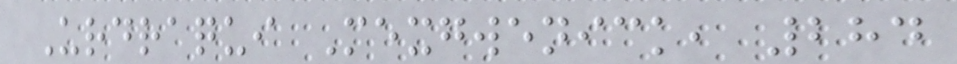Urdraqui Mexgwenick, 284
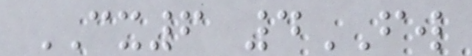CX6 4FW
